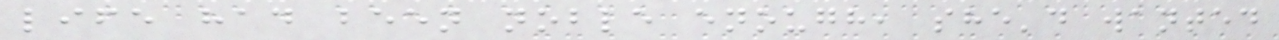life had been noble enough, she'd wanted
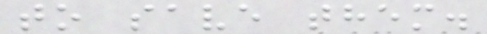to save them.
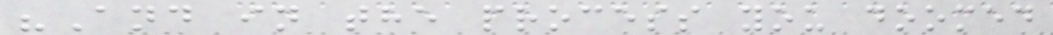"And in the process you doomed
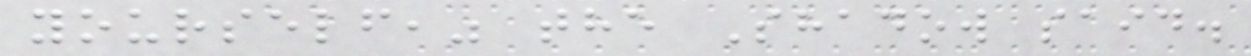yourself," the Shadow said.
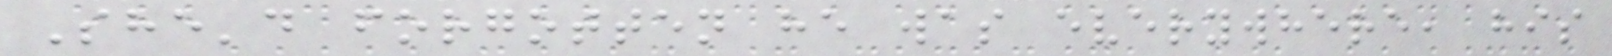She'd forgotten he was everywhere, his
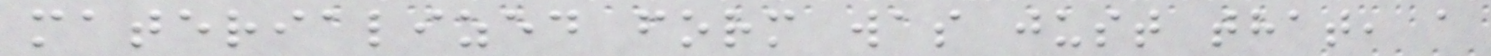materialized form was just that, a
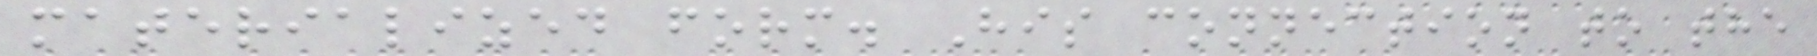materialized form. His connection to the
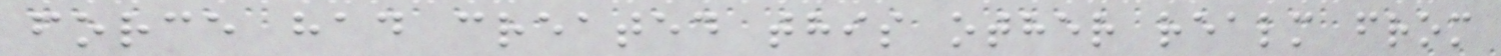force had created this other realm from
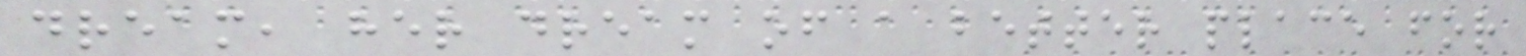dream, her dream of a better place for
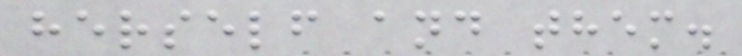herself and them.
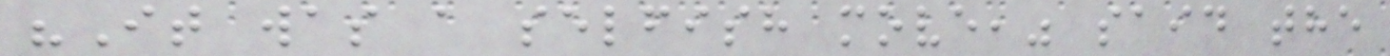"It was a selfish move," said the
